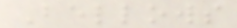Bellows
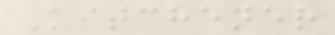Kitchener
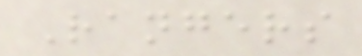Rangers
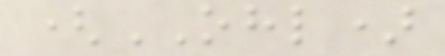(OHL)
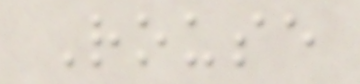Rouse
